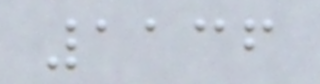1136
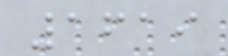1619
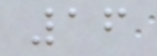16
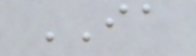IA
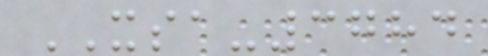XSA-3784
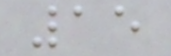15
